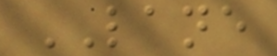LANE
